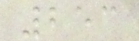253
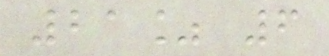21% 6
